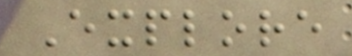Explore
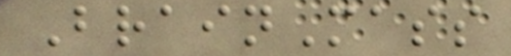BrainMass
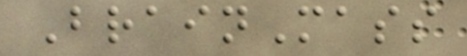BrainMass
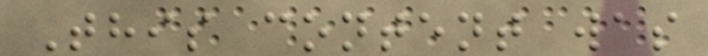This content was
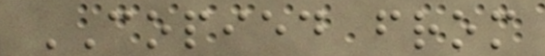COPIED from
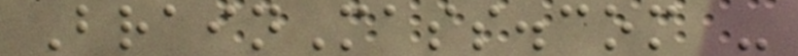BrainMass.com -
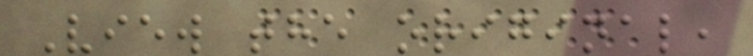View the original,
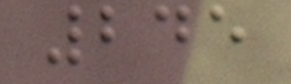245
